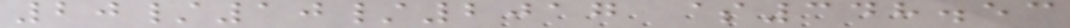20/10/2017 $348.53
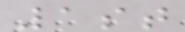1st
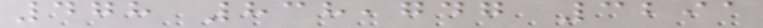478 838,747 3291
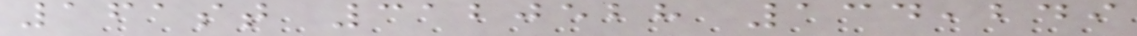161st 3120528 134,249
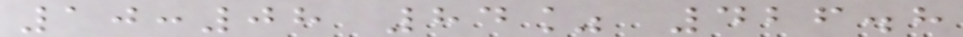10:08 84% 426.8
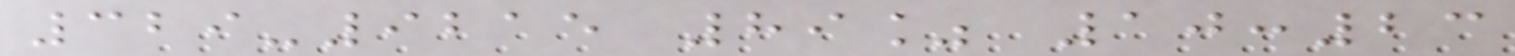329-9215 89% 10:23
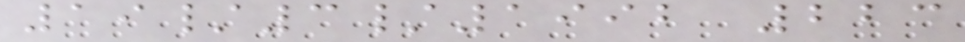19/3/1992 223
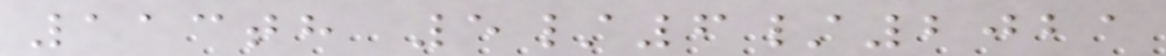113th 5/6/2021
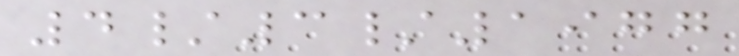4/3/1977
